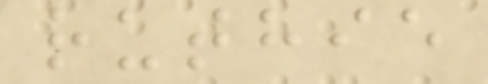ruthie
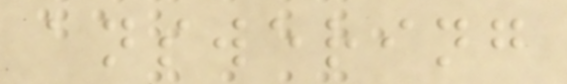answering
